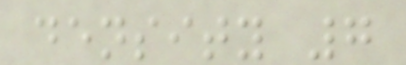density 7
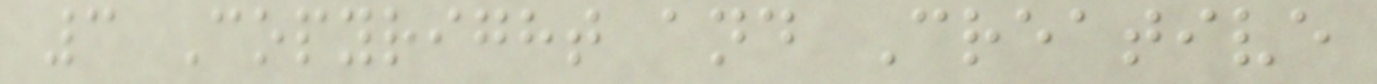3 Copyright and Creative
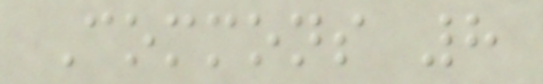Commons 8
